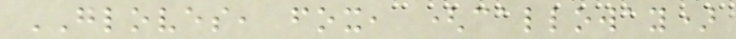GLOVES, fox, (calloway)
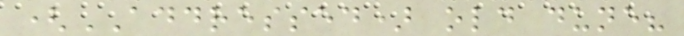(ADDRESSED) old dune?
